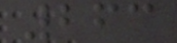263
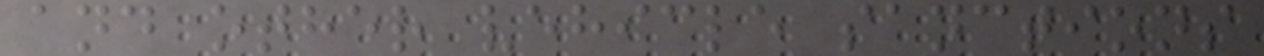and other vehicle sanctions
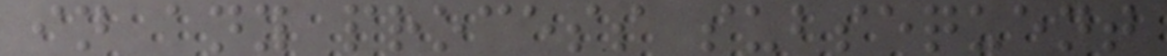in any process subsequent
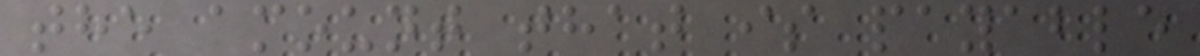the amount that is payable
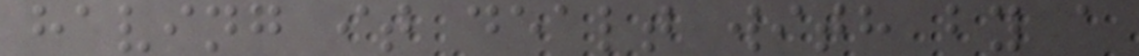having it dealt with by a
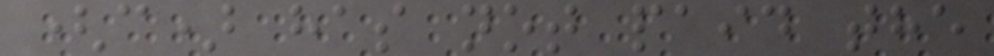(c) has not paid the
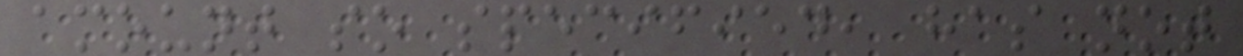amount so specified, has not
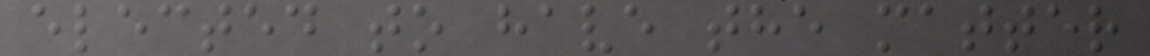elected to have the matter
